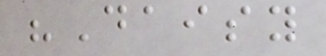"Daisy
